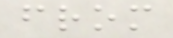from
